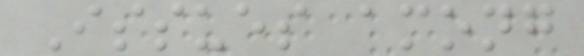Issues among
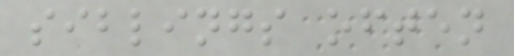siblings often
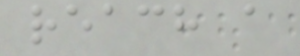reach a
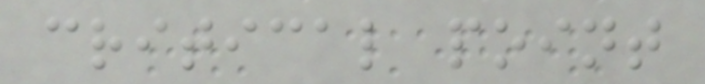critical point
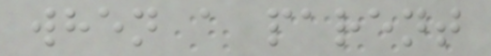when a parent
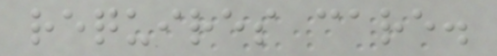requires care.
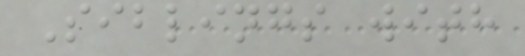Siblings with
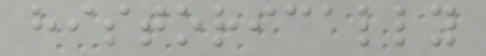historically
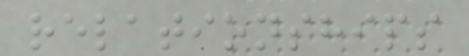relationships
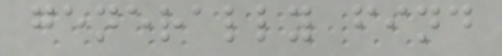generally find
